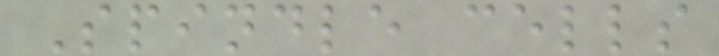Spindle cells
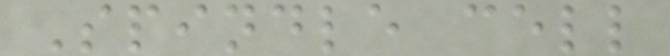Spindle cell
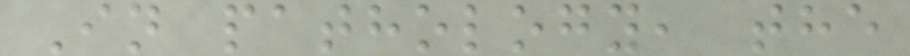In pathology, the
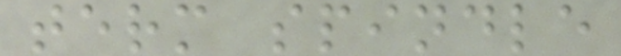term spindle
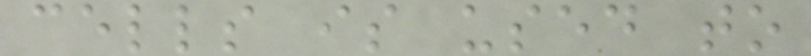cells is used to
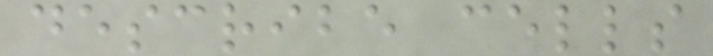describe cells
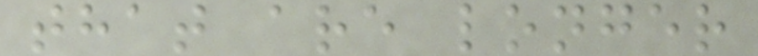that are longer
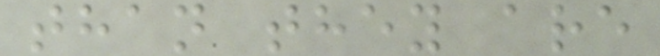than they are
